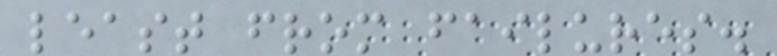least from failures.
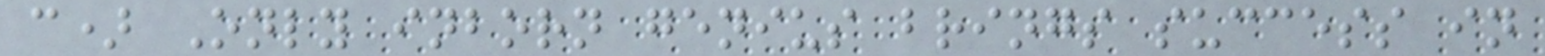c) Only inborn genius brings success in
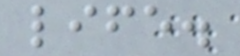life.
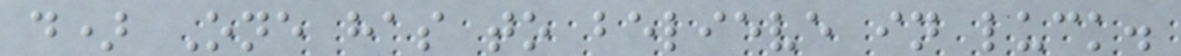d) One has to believe in luck.
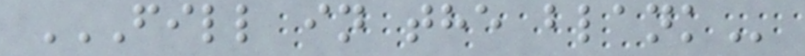FILL IN THE BLANK
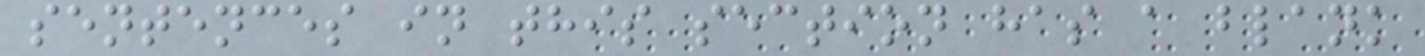sentences in this section has a blank
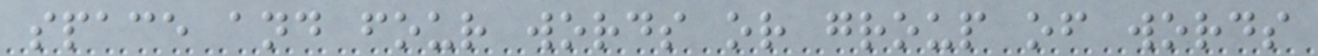space and four words or group of words
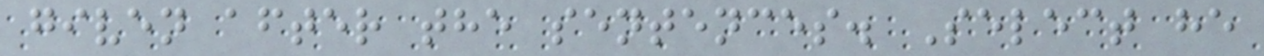given after the sentences. Select he
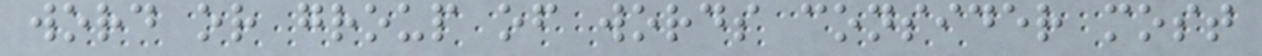word or group of words consider most
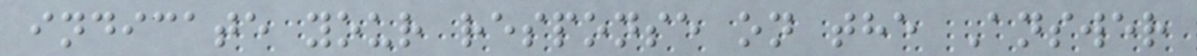indicate your response on the Answer
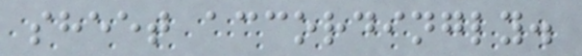sheet accordingly.
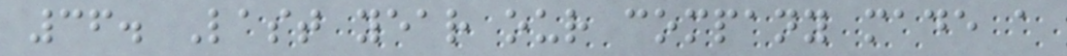36. Last year our company made a
